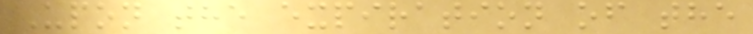Upon the expiration of the
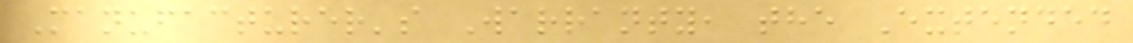Manufacturer's Warranty, the Extended
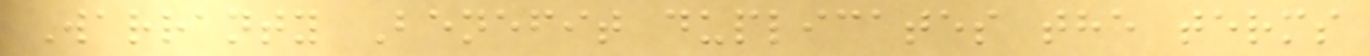Warranty Benefit duplicates the terms
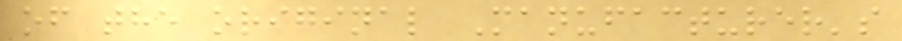of the original Manufacturer's
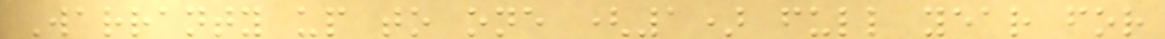Warranty up to one (1) full year for
